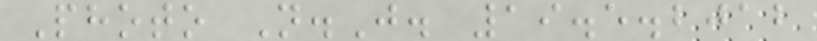Photo N.J. 19.5.2012
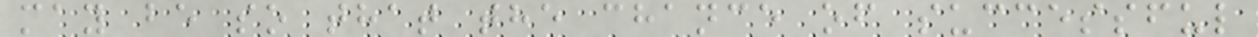may be so that the chance of successful
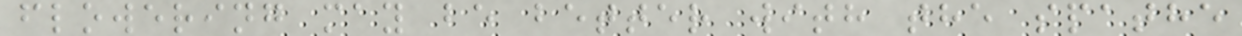flowering may be better with the spathe
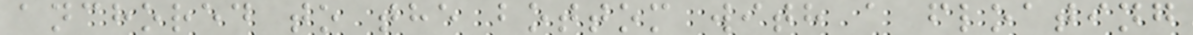anchored to the bottom with a floating
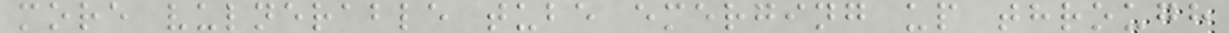more vulnerable tube emerging up through
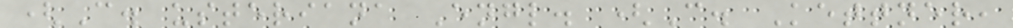(C. usteriana Engl. (C. Kettner,
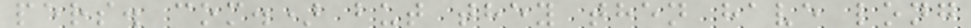pers. com.) but they then have long
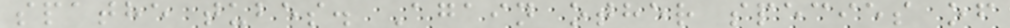spathe tubes. Again other species of
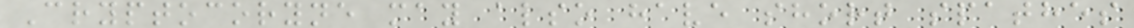Cryptocoryne may also have short spathes
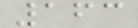163
